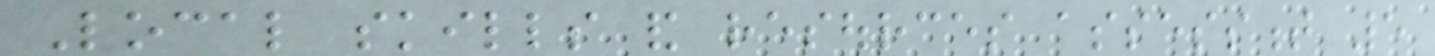Local skills and resources assessment 5
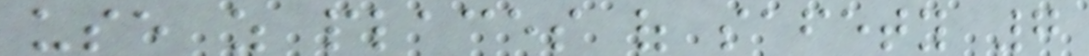use as places of safety 7
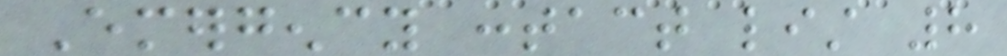Emergency contact list 8
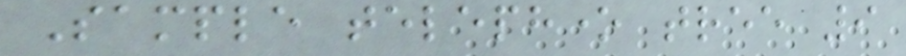Sample telephone tree 9
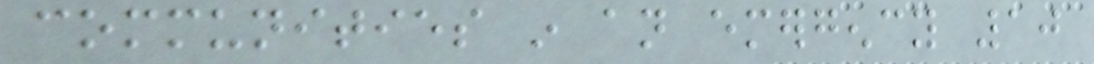communities in an emergency 10
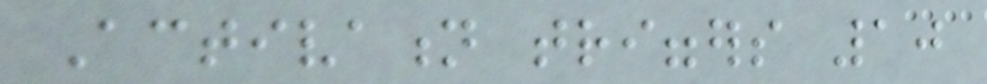Activation triggers 10
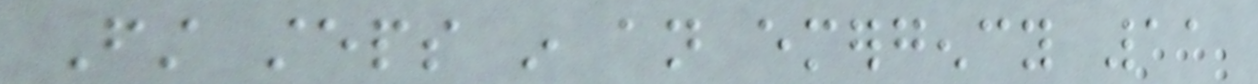First steps in an emergency 11
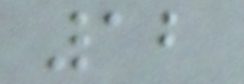12
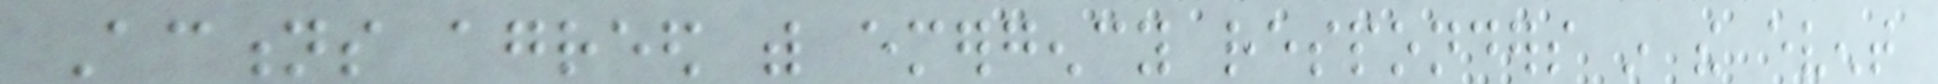Actions agreed with emergency responders in the event
